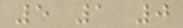5 1 0
